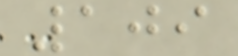109
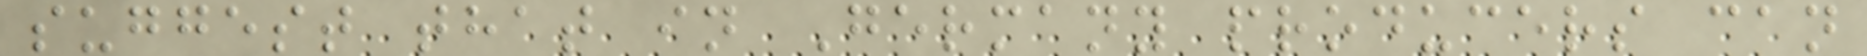suggest that in Germany producers can
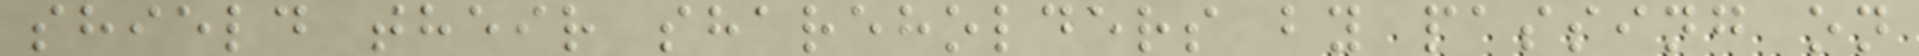shield their shareholders by passing on
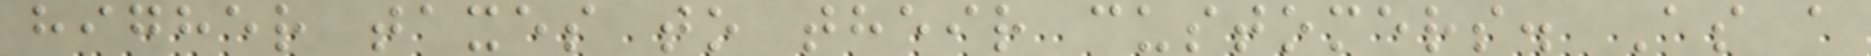higher taxes to their customers. As a
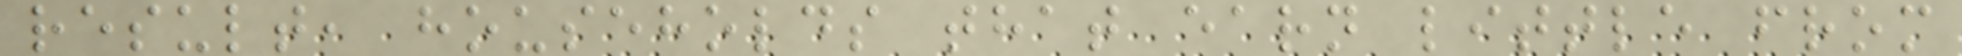result, households that earn little from
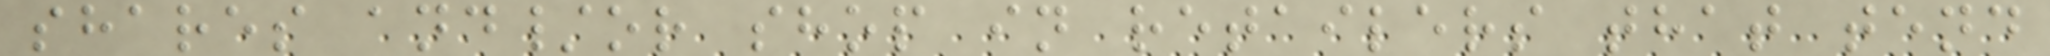shares and/or shop in retailers that tend
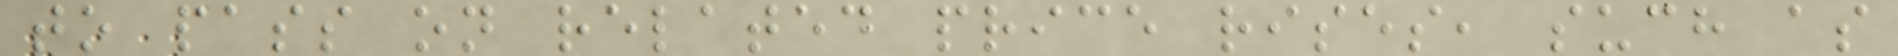to pass on related price rises, such as
